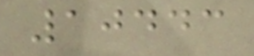10443
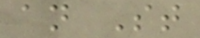an St
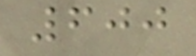600
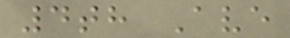4th Ave
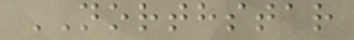NORTHSTAR
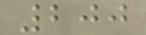200
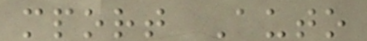mport Auto
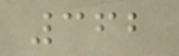362
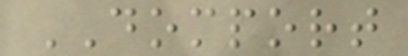DOMPORT
